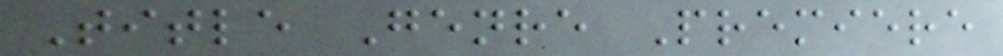Title Genre Premiere
